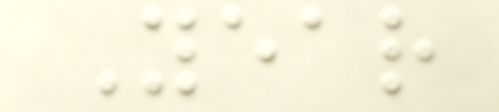Year
